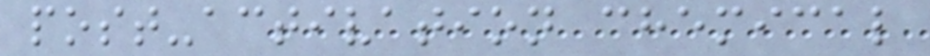post-activation chemical
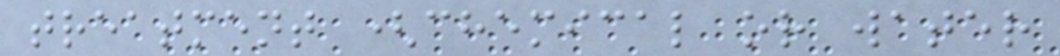treatment (chemical or water
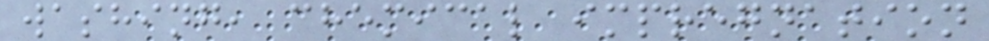washing, chemical impregnation
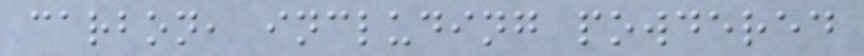carbon, including powdered
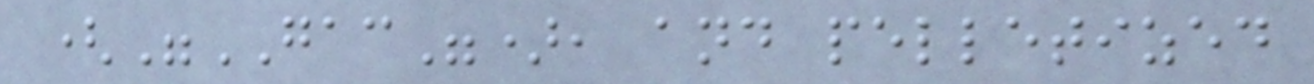("GAC"), and pelletized
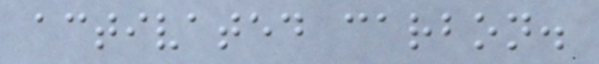activated carbon.
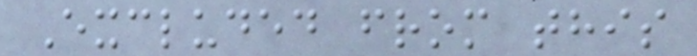Excluded from this
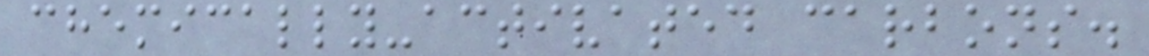chemically-activated carbons.
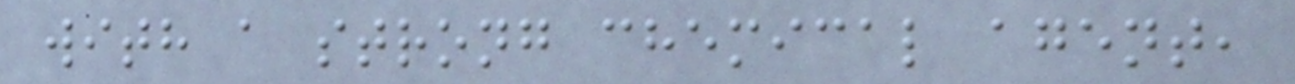with a strong chemical agent,
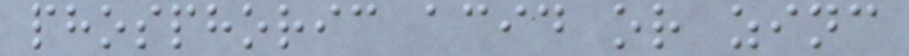phosphoric acid or zinc
